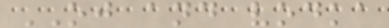OJ and vodka
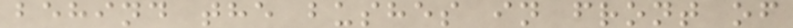behind the bushes in front of
